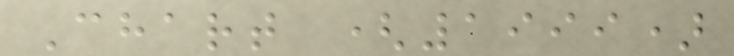Chart (1999)
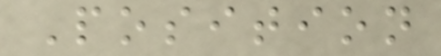Position
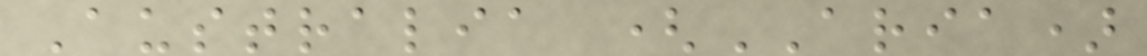Australia (ARIA)
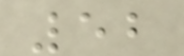52
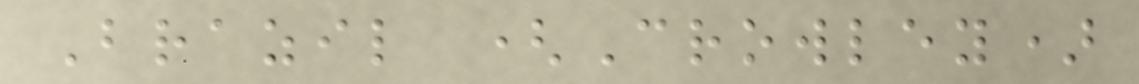Brazil (Crowley)
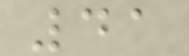41
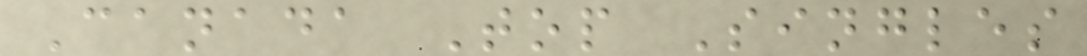Canada Top Singles
